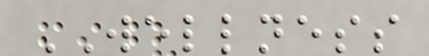WELLNESS
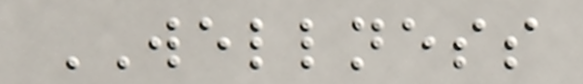WELLNESS
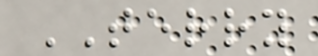TERRY
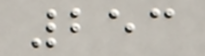253
